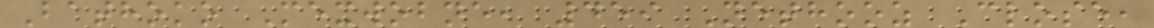Bathoko Mexwobne, 459 Nethooz Close,
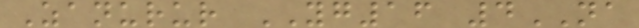Zanurur YG16 4NA
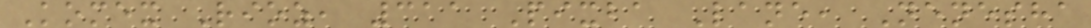Komex Rioz, 311 Pixba Lane, Nenesha
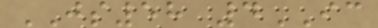JS58 4IC
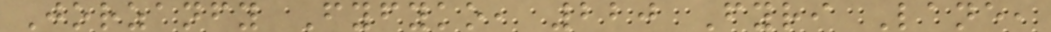Jorzanfy Fyfyko, 220 Fyri Lane,
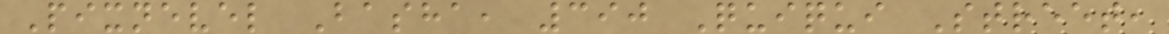Pixnevel Basha, 390 Quiqui Street,
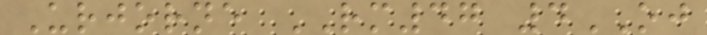Urjorne RM47 4OJ
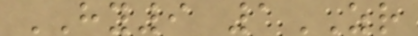HY9 1ZR
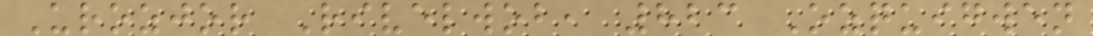Urozjor Rivelwob, 823 Ozquigwen
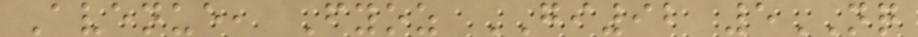Avenue, Fyoz GI92 5NQ
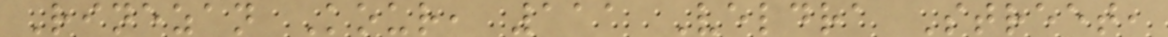Rinezan Kour, 111 Veldra Street,
